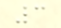3
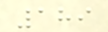189
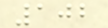102
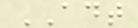ADT
